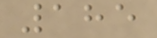185
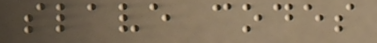slave codes
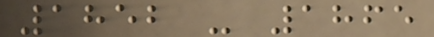1852 - 1865
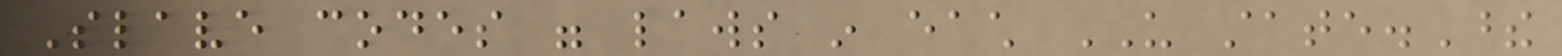Slave codes were laws in each US state.These
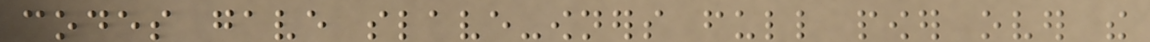codes gave slave-owners full power over the
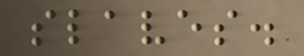slaves.
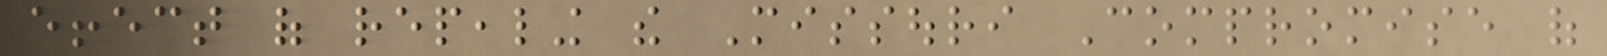effect of repealing the Missouri Compromise of
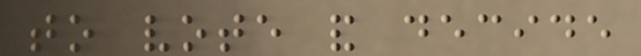to vote and decide
